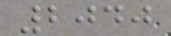2040
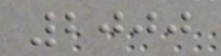2000
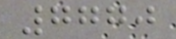7770
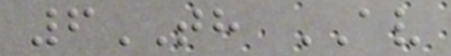6TH AV
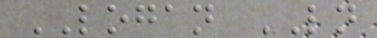LOGAN LN
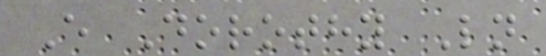E Dorothy Ln
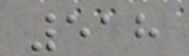518
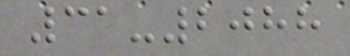31-2088
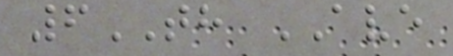6TH AVE
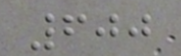600
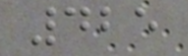425
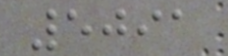5091
